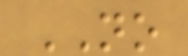NO
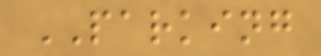PARKING
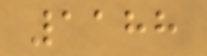1188
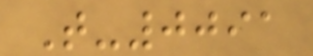T-0091
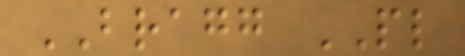BRAGG PL
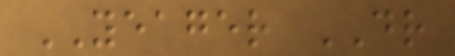YEAGER DR
